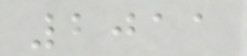2011
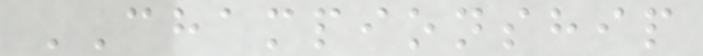CHAMPIONSHIP
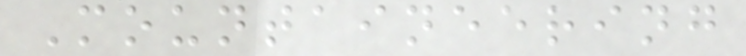Mountaineering
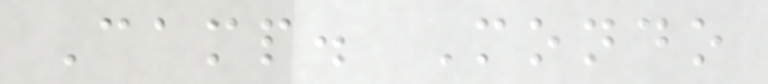Camp. Mondo
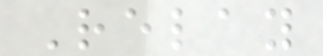Relay
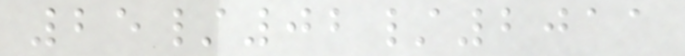25/02/2011
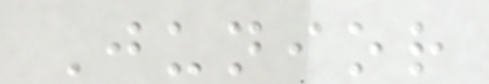Junior
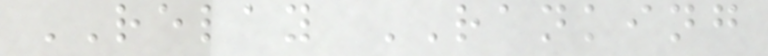RELAY RANKING
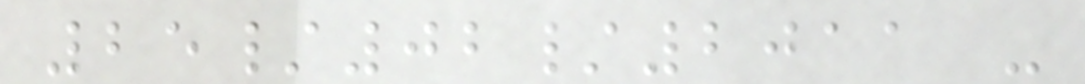25/02/2011 -
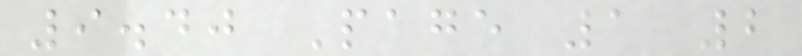9.40 Page 1 2
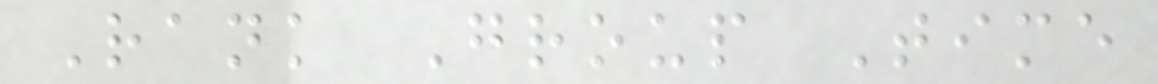Rank Group Time
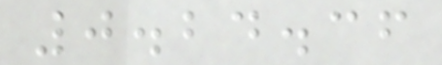0.24.36
